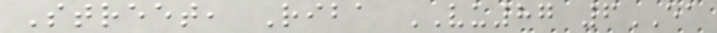Street, Riba VU87 6EA
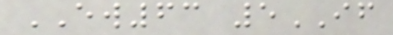EW63 5IF
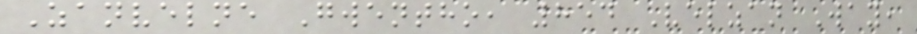Zanvelne Gwentho, 854 Velzan Way,
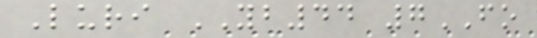Luri YB44 7FO
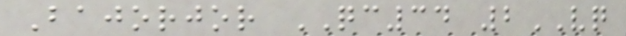Bajorjor QC34 2VQ
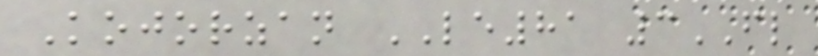Kojorzan LE81 3FL
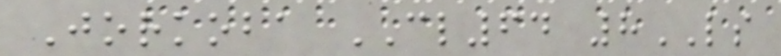Jorkoba CL64 8LS
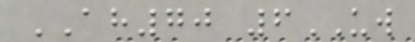AH70 6UW
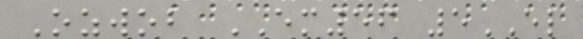Ozwob EM56 5EL
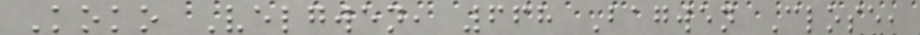Koko Velgwen, 668 Bagwen Close,
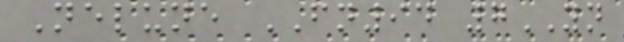Nelune FN94 7YN
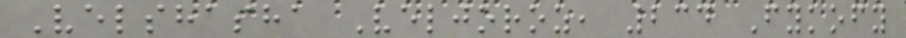Velshasha Veljoroz, 234 Fykofy
